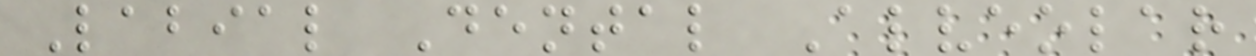Labial Dental Alveolar
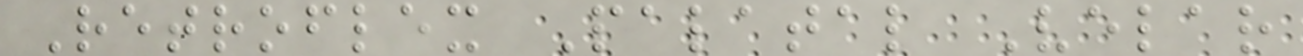Retroflex Palatal Velar
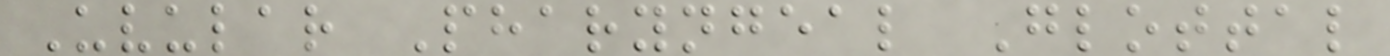Uvular Pharyngeal Glottal
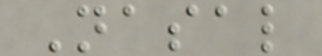Nasal
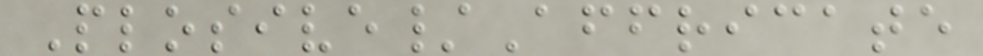Plosive/Affricate
